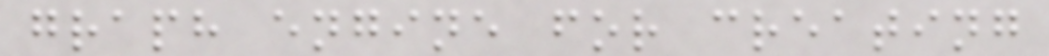graph engine for creating
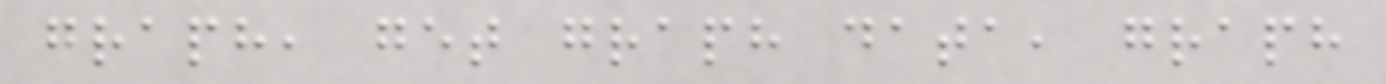graph, get graph data, graph
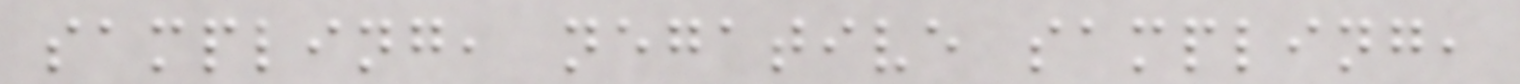sampling, negative sampling,
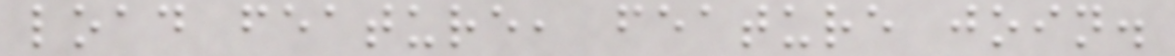load feature, feature join.
